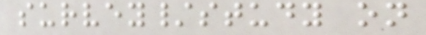survey/study on
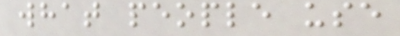what people use
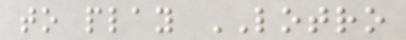to play LOTRO
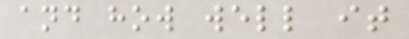and how well it
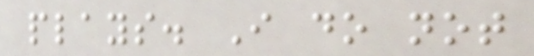plays. I do not
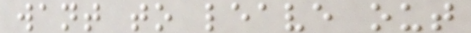want to leave out
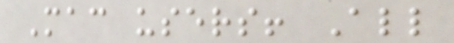Mac users! All
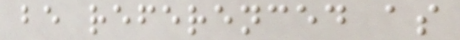be referenced as
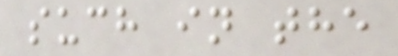such in the
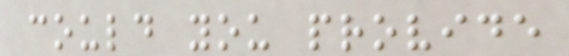could you provide
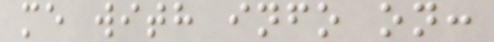me with info on:
